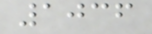1036
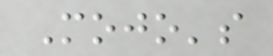Mojo's
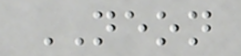NEON
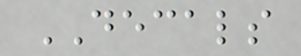DECALS
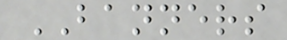BANNERS
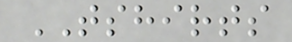TSHIRTS
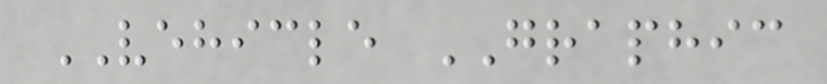VEHICLE GRAPHIC
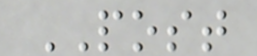POST
